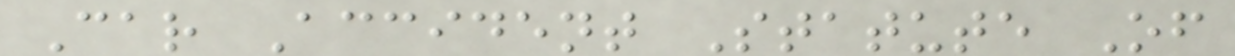Car Accident Statute Of
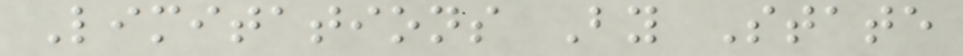Limitations By State
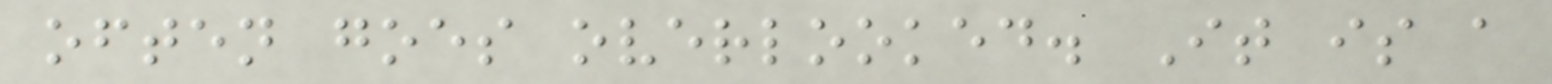often goes overlooked. It is a
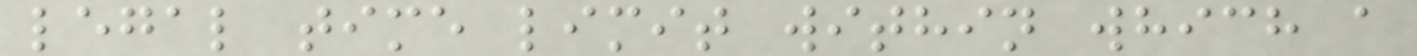legal time limit within which a
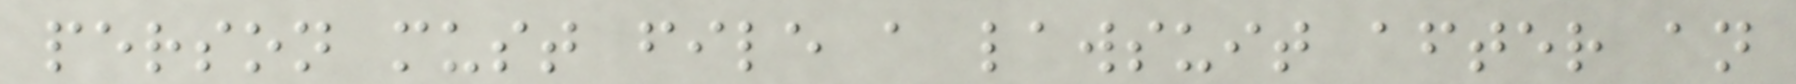person must file a lawsuit after an
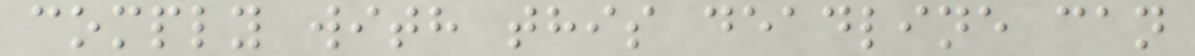comply with this deadline can
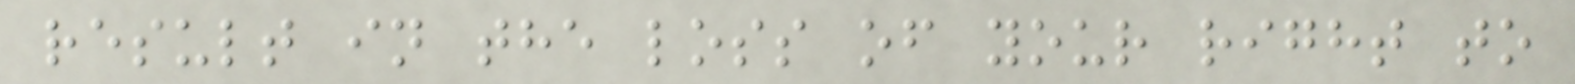result in the loss of your right to
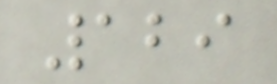129
